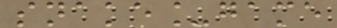snake_game
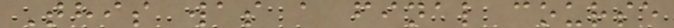This was a final course
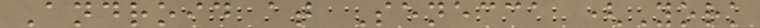Android at Senecca (York
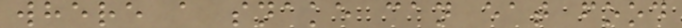where a snake can eat food
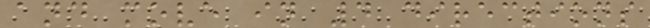and move in 4 directions
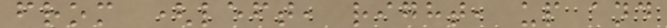from (left, right, up and
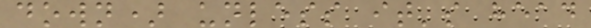down) unless it's head
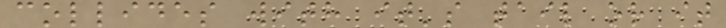collides with it's tail or it
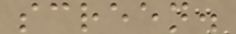screen.
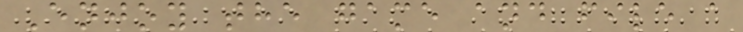Enjoy the game and file a
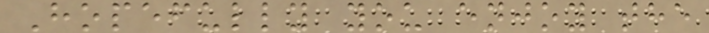Hopefully you enjoy the
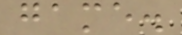game.
